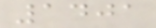1401
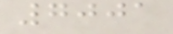7001
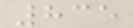835
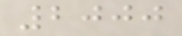2000
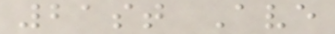21st Ave
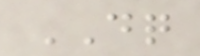DQ
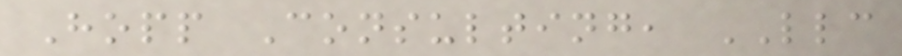Hopp Consulting, LLC
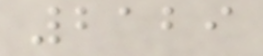2129
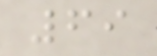69
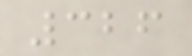326
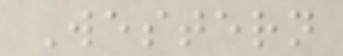Western
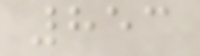853
